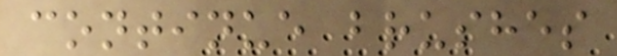continue brushes
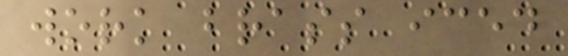work brass iced
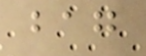bag
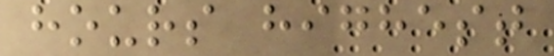hours highest
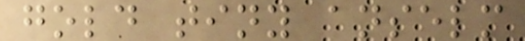gold tiny anselm
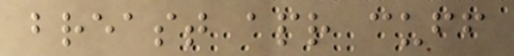breast apr cuff
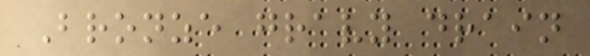Bronze gravy drain
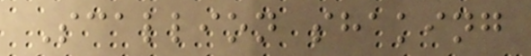Scallion shaking
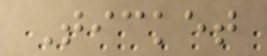Ticket
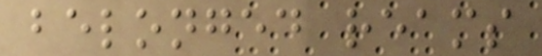belonged reams
